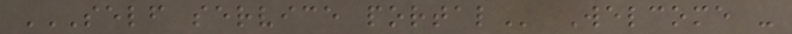SELF SERVICE PORTAL Welcome -
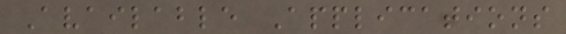Available Applications
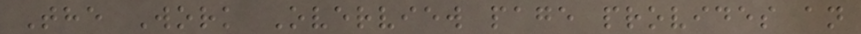The Work Overview page provides an
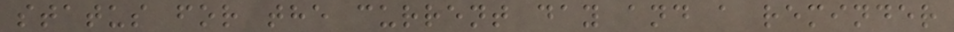status for the current day and a reminder
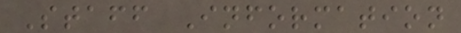Staff Information
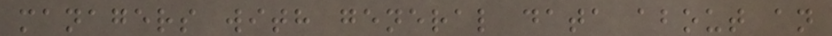managers with general data about an
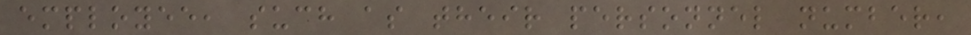employee, such as their personnel number,
